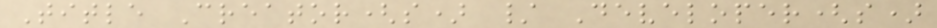Title Creator(s) / Developer(s)
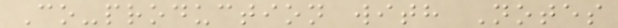Co-production with Notes
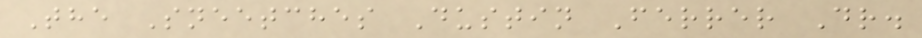The Sneetches Dustin Ferrer Dr.
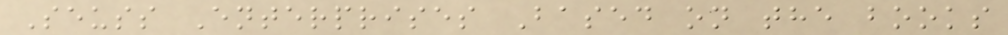Seuss Enterprises Based on the books
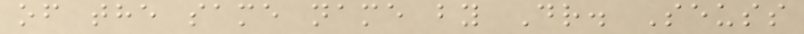of the same name by Dr. Seuss
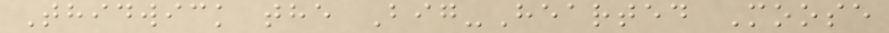Thidwick the Big-Hearted Moose
